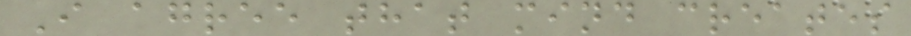I agree that mind creates
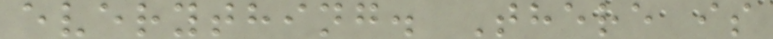everything. There is
